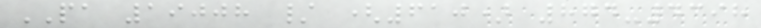PA 19008 / (610) 874-4398
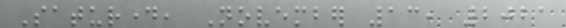Saturday, November 13, 2021
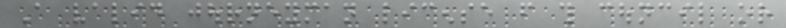A valid journeyman license from this council or
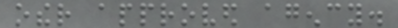other approved agency.
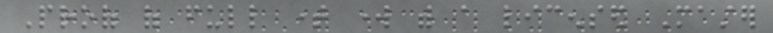Proof of full time work with a licensed Master
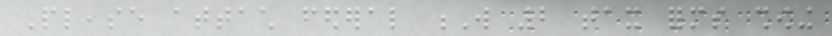Please attach federal W 2 tax forms showing
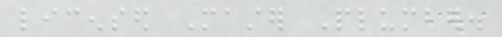licensed Master Plumber.
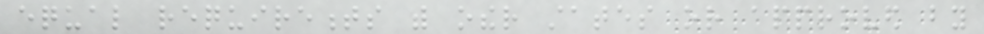equal requirements with other states or approved by
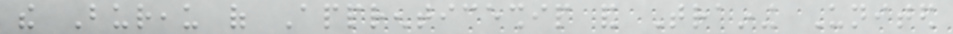the Bureau of Apprenticeship and Training United
